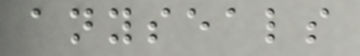anyseals
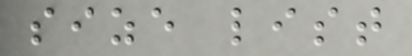size list
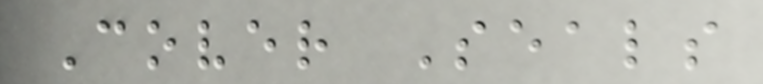Cover Seals
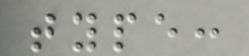type:
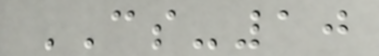CS-10
